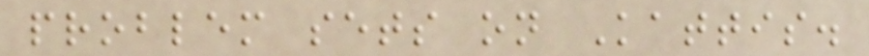problem sets on Kattis.
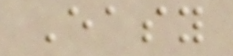Easy
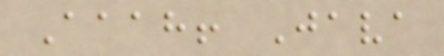Aaah! Java
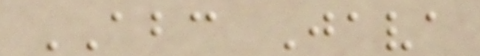ABC Java
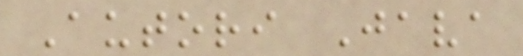Autori Java
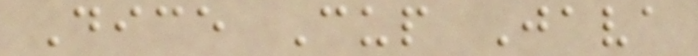Dice Cup Java
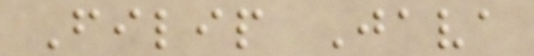Filip Java
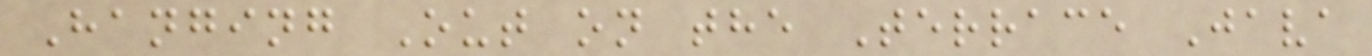Hanging Out on the Terrace Java
